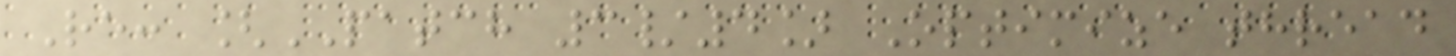Re: [PATCH 3/4] Optimize thread
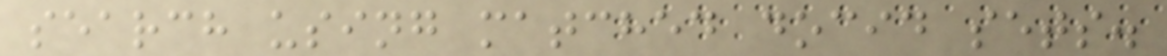search using matched docid sets.
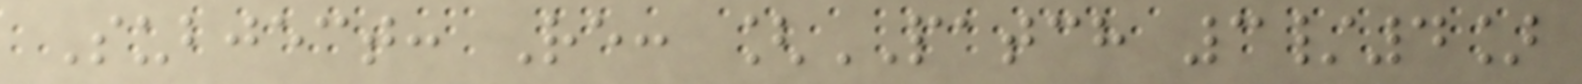Subject: Re: [PATCH 3/4]
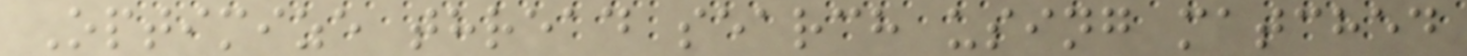Optimize thread search using matched
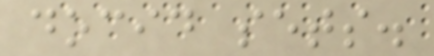docid sets.
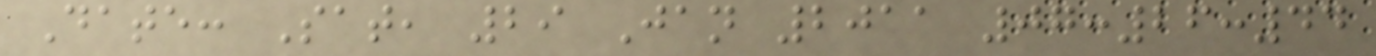Date: Sat, 29 Jan 2011 07:26:44
